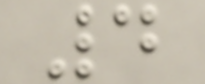4
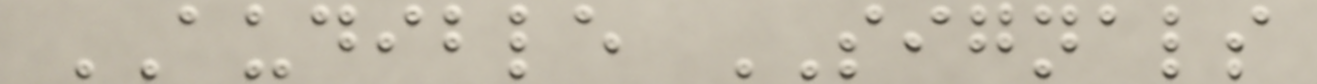AUDIBLE SIGNALS
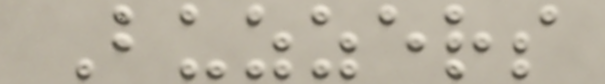Buzzers
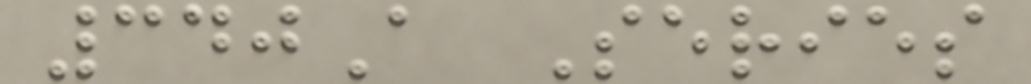340A Series
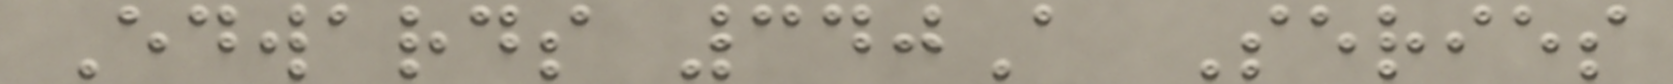Edwards 340A Series
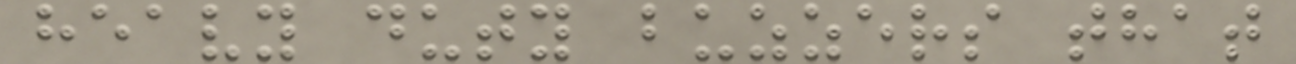heavy duty buzzers that
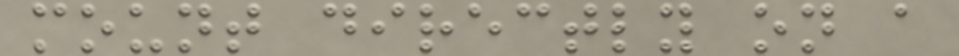mount directly on a
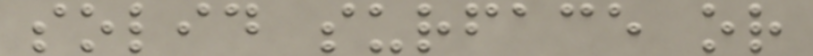solid surface or
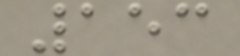153
